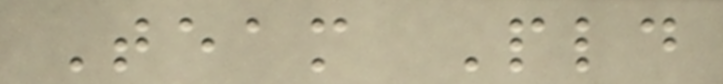Team Pld
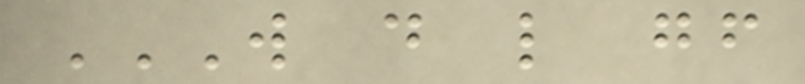W D L GF
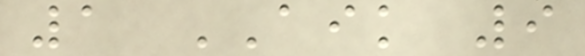1 AIK 9
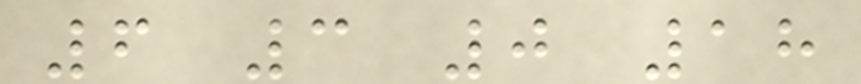6 3 0 18
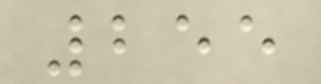255
